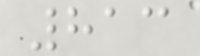813
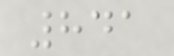841
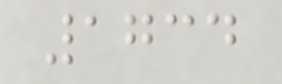1734
